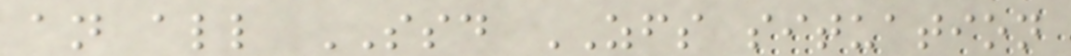an all SSD ZFS situation
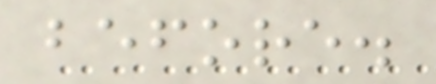before.
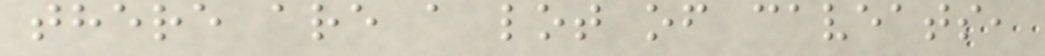there are a lot of caveats,
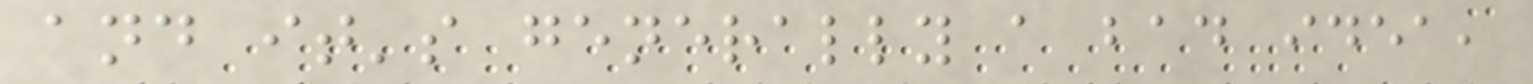and it's generally a bad idea,
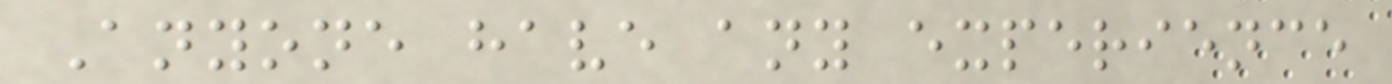Anyone have any experience
